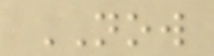NOW
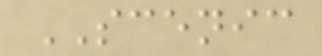SCENIC
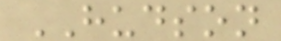HUDSON
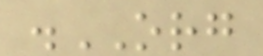.ORG
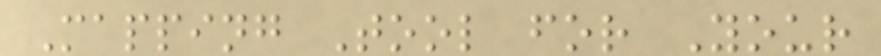Mapping Tool for Your
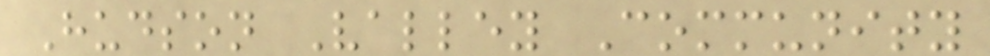Hudson Valley Community
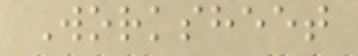Worksheet
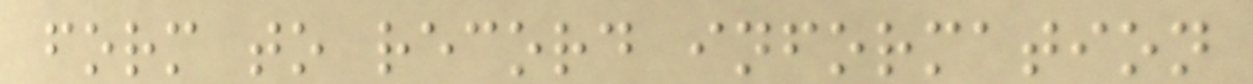form to record information
